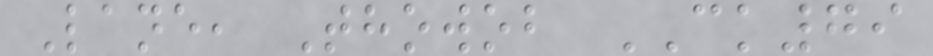Lane, Thowob CK79
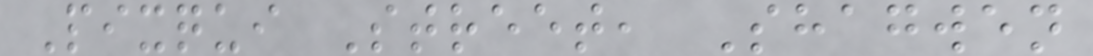Pixqui Street, Shagwen
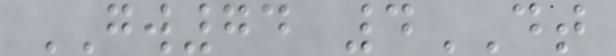GW74 4DT
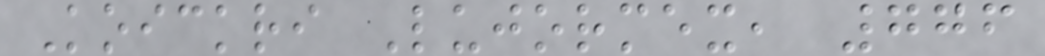Koickri Lujormex, 776
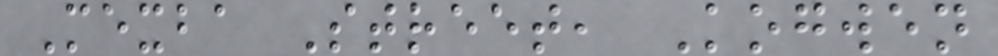Mexba Street, Kogwen
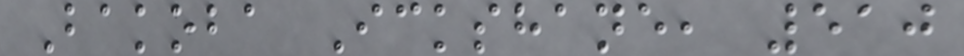Bakoba Ickshane, 510
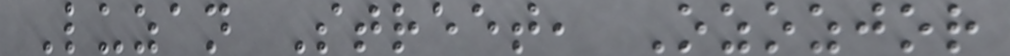Luzan Street, Ozozjor
